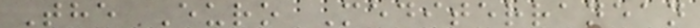The Euro Mediterranean
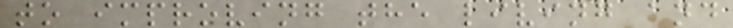to improving the living and
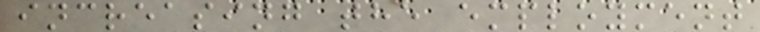increasing the employment
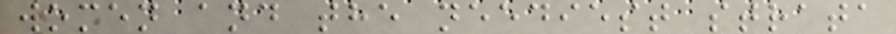women and the neediest strata
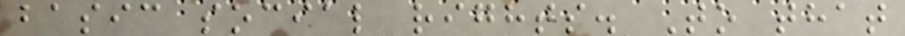basic social rights. To that
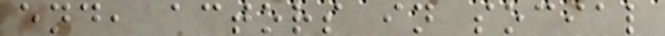end, actors in social
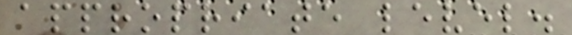appropriate level.
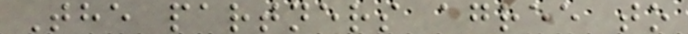The partners agree to
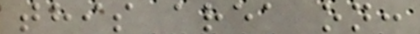this area on:
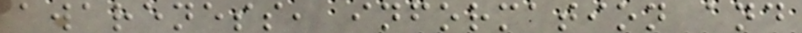awareness, information and
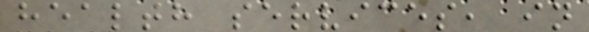health services, in
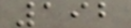192
